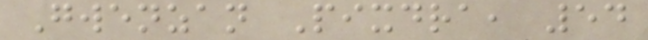Gwenzan Pixdra, 54
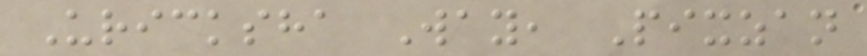Uricksha Way, Pixzan
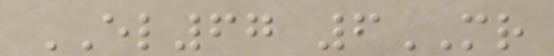EL67 6MR
